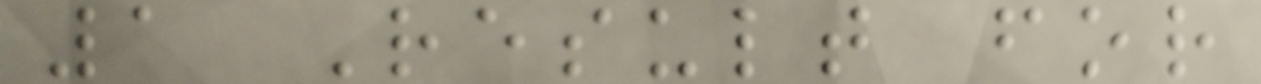1 Result for
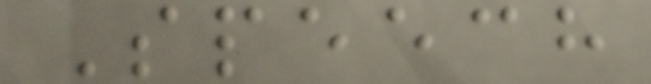Speech
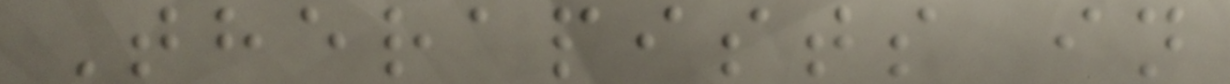Therapists in
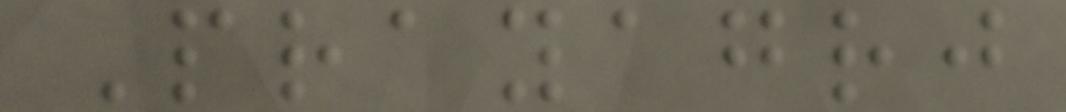Prayagrj
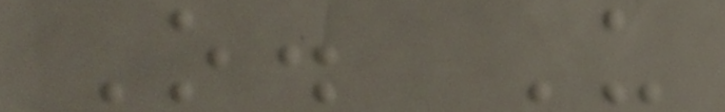O. U
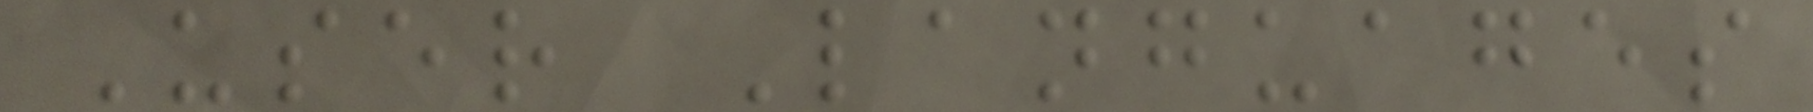User Languages
